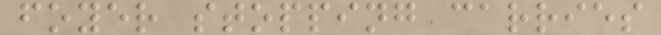foyer stopping carries
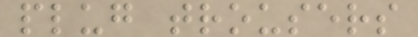plug trousers
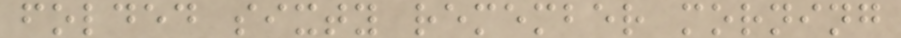folded sixty remember morning
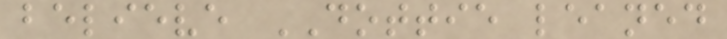believe DOTTIE leaned
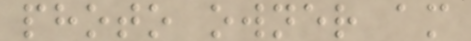photo owner am
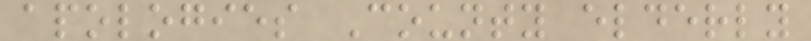apologies County elderly
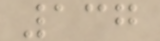137
